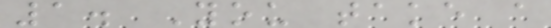1. You take a
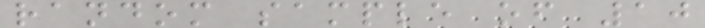random sample of 10
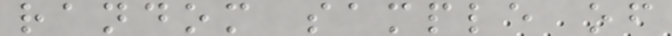random sample of
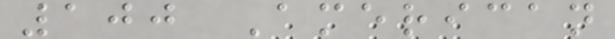100 American
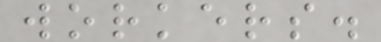workers.
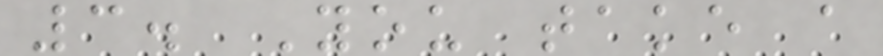3. You take a
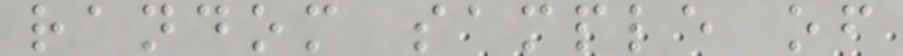random sample of
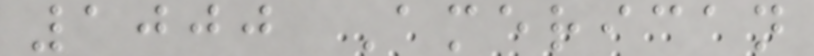1000 American
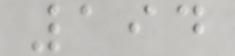194
